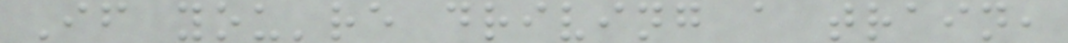If you're driving a train,
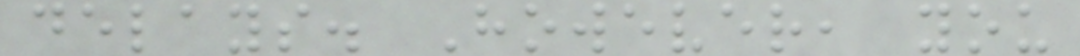delays. However, you
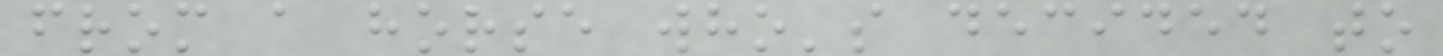from a horse who's decided to
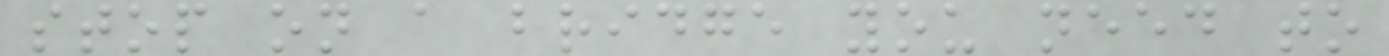stop on a bridge you need to
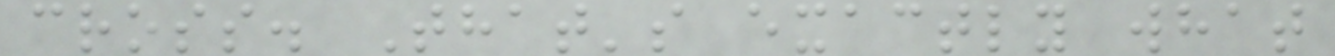cross. That's exactly what
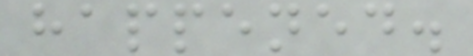happened.
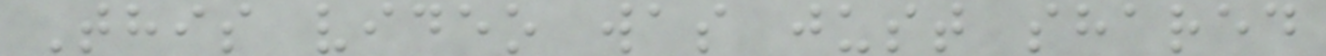This video was just shared
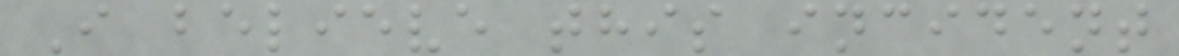I believe this incident
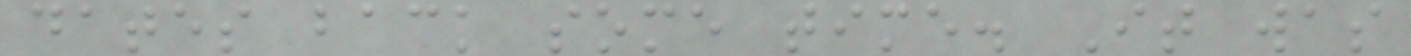dates back some time. It was
